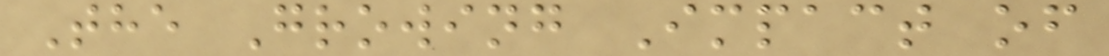The Growing Impact of
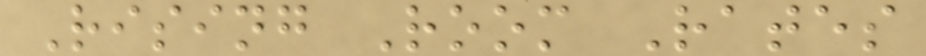Rising Room Rates
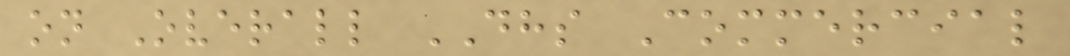on Overall DHS Commercial
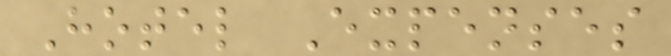Hotel Expenses
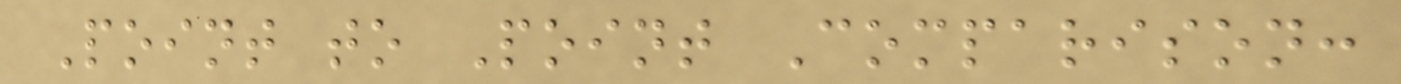Point to Point Comparison:
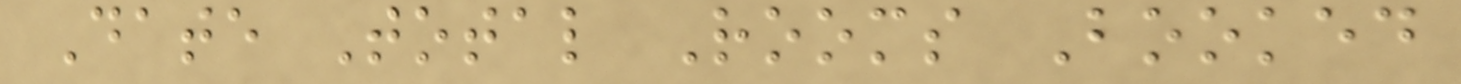Date Total Rooms Booked
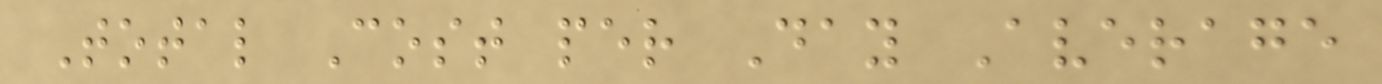Total Cost per Day Average
